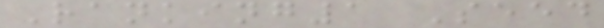Ranking1 Seed
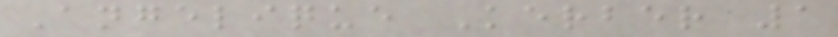Angelique Kerber 1
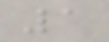1
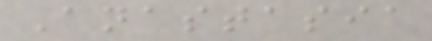Anastasia
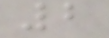2
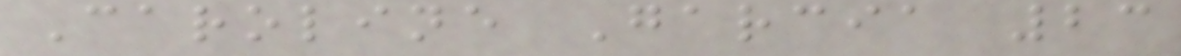Caroline Garcia 23
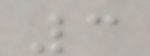3
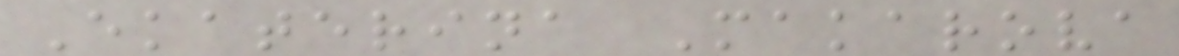Ekaterina Makarova
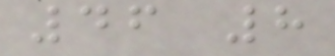46 8
